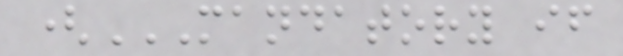(MANDATORY IF
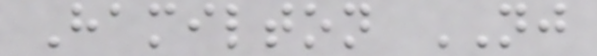Hamilton NJ
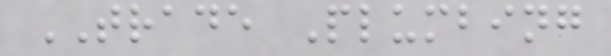TRADE Plumbing
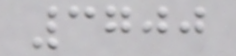3700
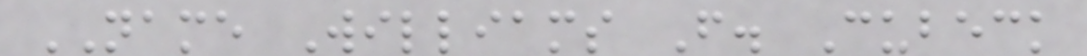NAME Williams F. Cubeck
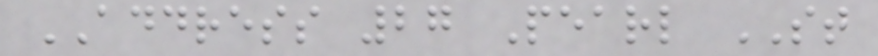ADDRESS 27 Pearl ST
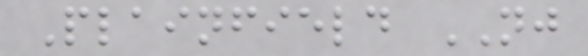Plainfield NJ
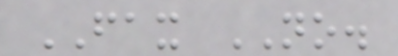FAX NO.
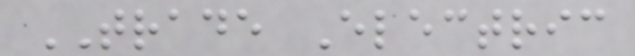TRADE Electric
